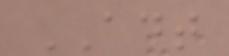ADT
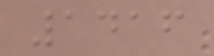1416
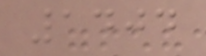1404
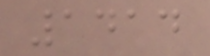1414
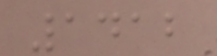1412
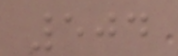504
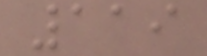119
